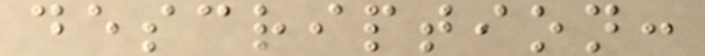description:
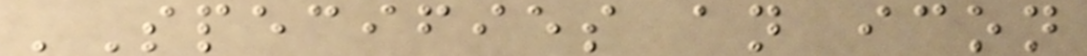'Specifies an icon
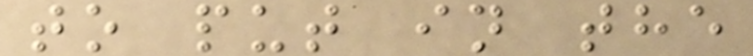to put in the
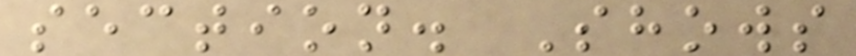section. Shows
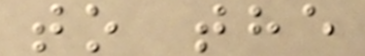to the
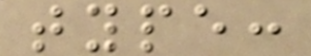type:
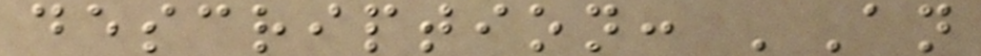description: 'An
